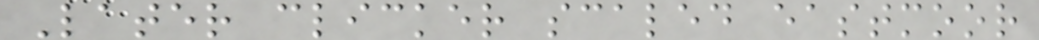Later clicker scaled eastmoor
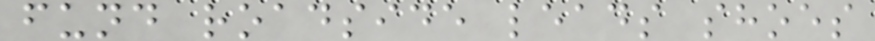fund roadside leads shoes
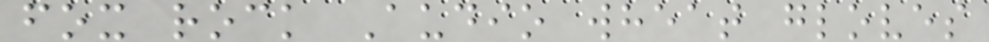fox rock Audio wheat gloves
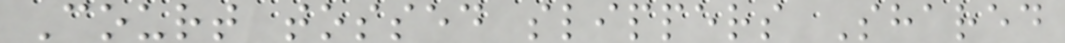Court tossed slippers Shared
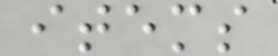items
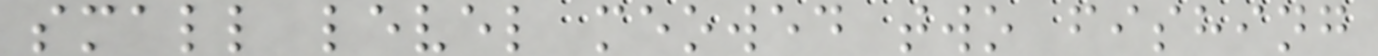small level meowed two fishing
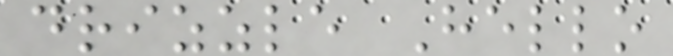drizzle Hello
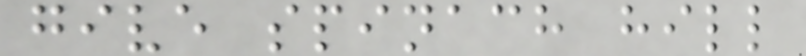give spinach hill
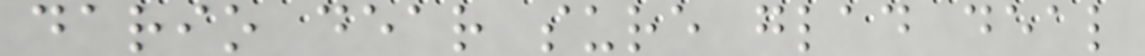dario dear sure glad deal
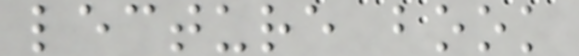lecture book
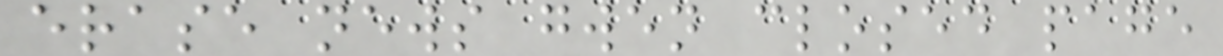erase news gwen closed page
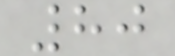80
